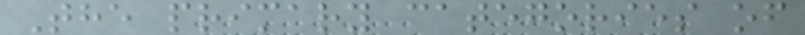The primary categories of
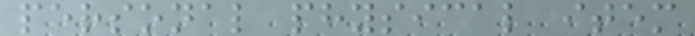personal physical item
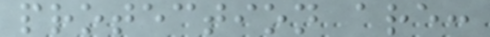protection are:
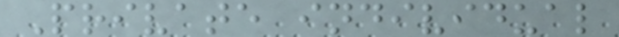Private individual
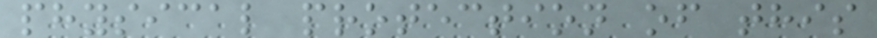physical protection of this
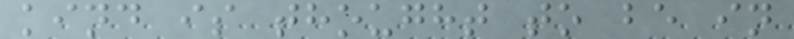kind is thought to be in
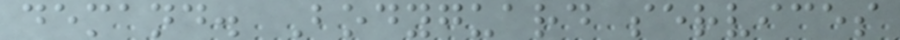demand. Bodyguard services
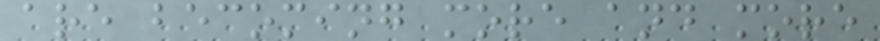are becoming more and more
